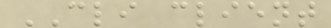CLI client
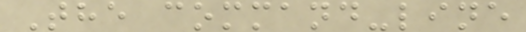The command-line
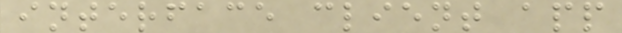interface client app
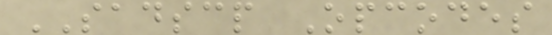SADSCP Opcodes
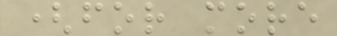(for more
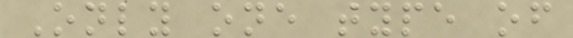Only one type of
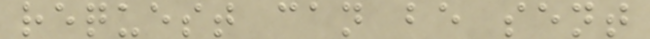request can be sent
